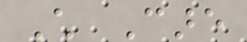Child Care
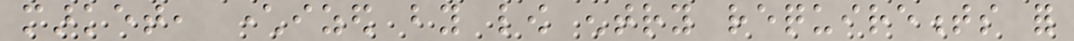market, characterized by low entry requirements for
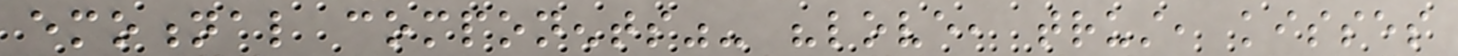emotional components"- "love, trust, kisses
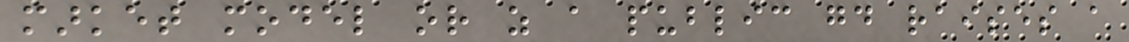market model or as a public good raises a
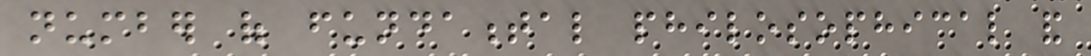number of fundamental philosophical and
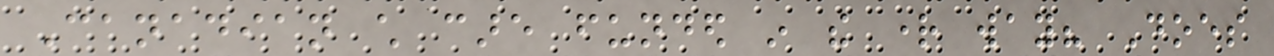Canadian child care funded in the right way? Does
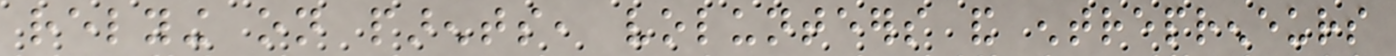relying on parents, volunteers and entrepreneurs
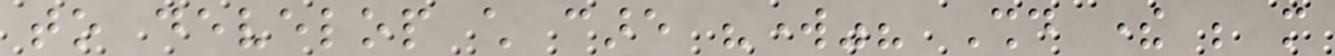to develop child care "work"? Should there be more
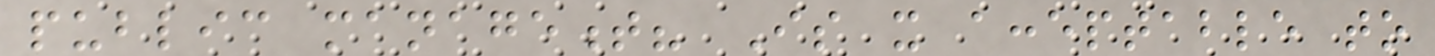public management? Is it acceptable to
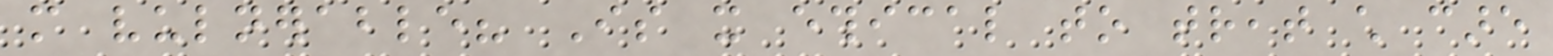more vulnerable? Is it ethical to treat child care
